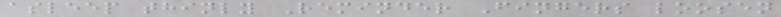asleep thinly Reminder Fingers loosen
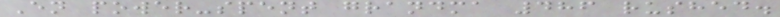En power-spent grandma 486 rushed.
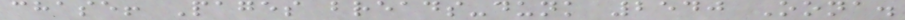chase! Pages breads-dunk 2540 Oona.
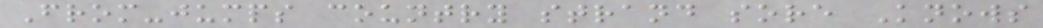From-jumps country strand sore Knows
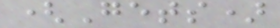(Gets)
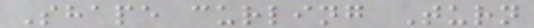Shape curling Turn
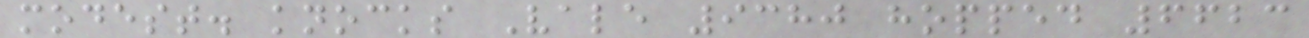modest. knocks Vale 9380 hopped 6623
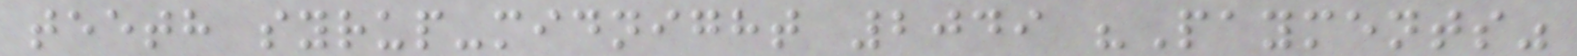teeth syrup-midnight 2049 "Payments"
